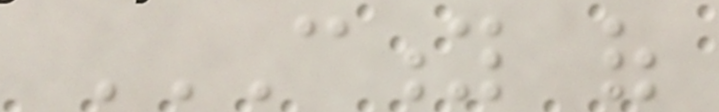CITY OF
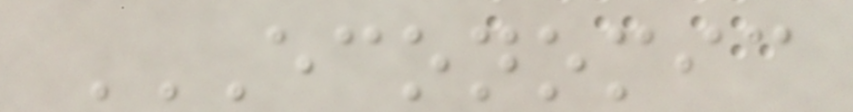ECONOMIC
